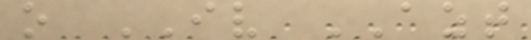o IV AZT
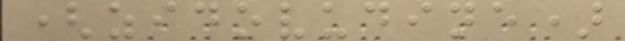(zidovudine)
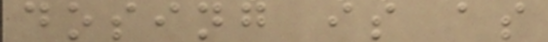dosing is as
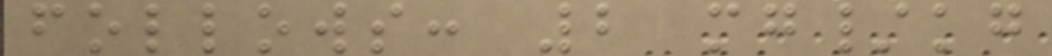follows: 2 mg/kg
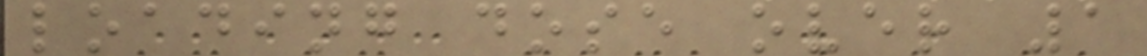loading dose over 1
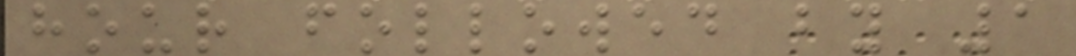hour followed by 1
